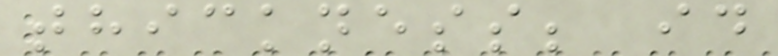thickness; id
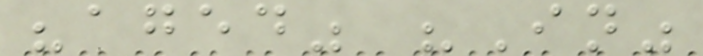"aged" "In"
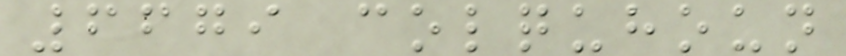6679 colquhoun
